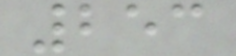253
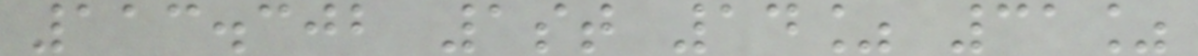113.302 1st 14% 31%
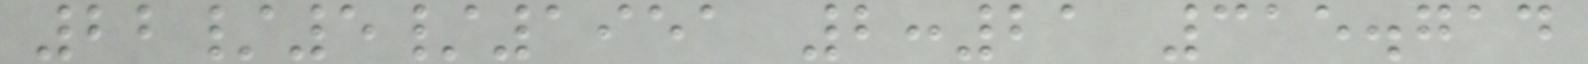22/5/1951 2:21 315.714
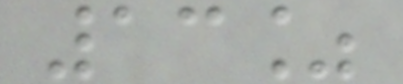13%
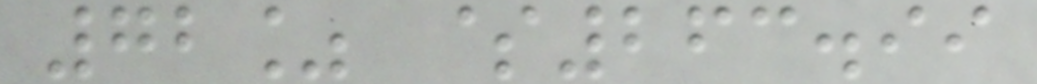72% $263.99
